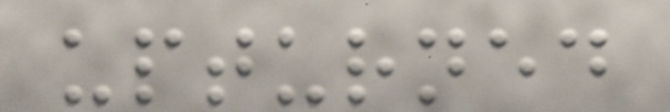upturned
